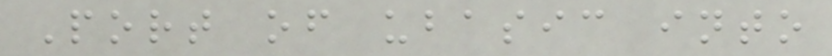Port of ubasic into
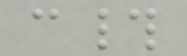c#
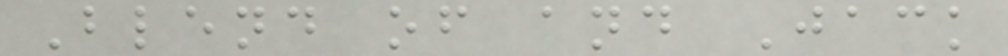Blend of and Jack
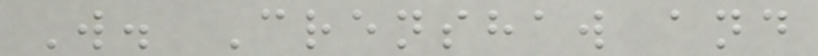W. Crenshaw and
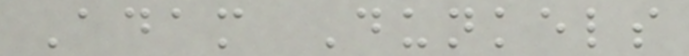Adam Dunkels
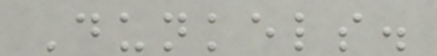Dunkels.
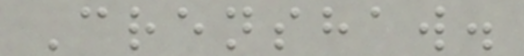Crenshaw.
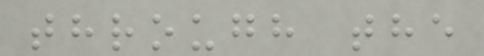through the
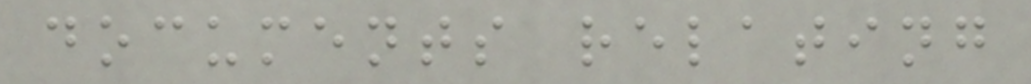documents relating
